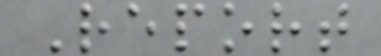Report
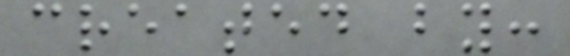created by:
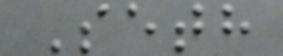Seth
